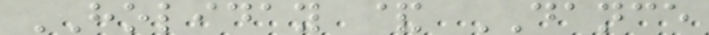HOLIDAY & DANCE
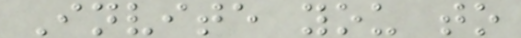Invite you to
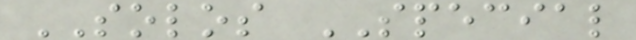SOLOS SPECIAL
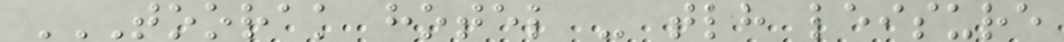TOORAK HOTEL - TLH LEISURE
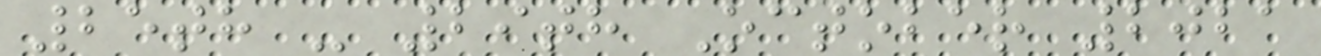25th - 29th October 2021
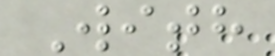With
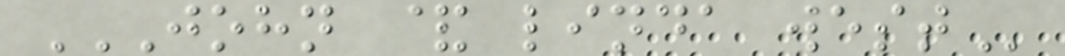JOHN & LINDA WEST
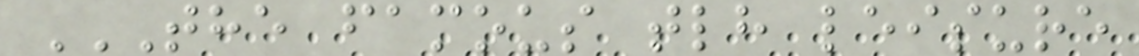THE FAMOUS TLH LEISURE
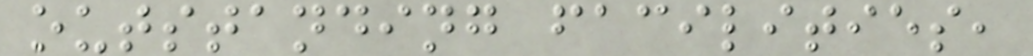outstanding facilities,
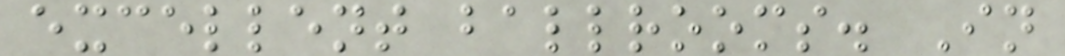excellent ballrooms. In
